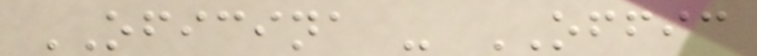OFICINA - OFFIC
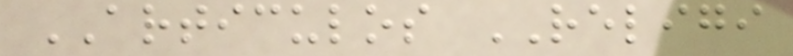ARTICULOS RELIGI
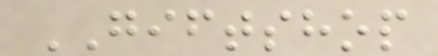GIFTSHOP
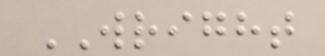WRIGHT
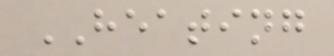HEATING
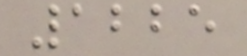1225
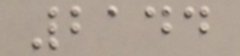2144
